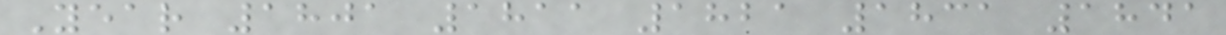Year 1801 1811 1821 1831 1841
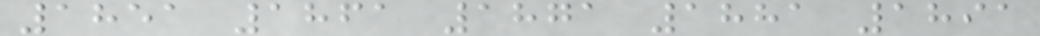1851 1861 1871 1881 1891
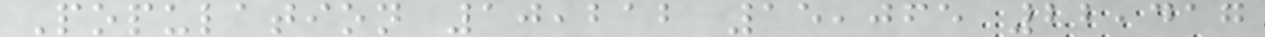Population 10,212 15,065 22,417
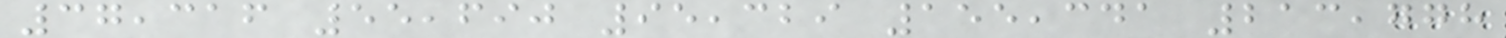37,316 55,690 95,329 155,341 213,778
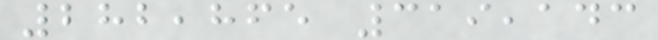282,865 319,143
